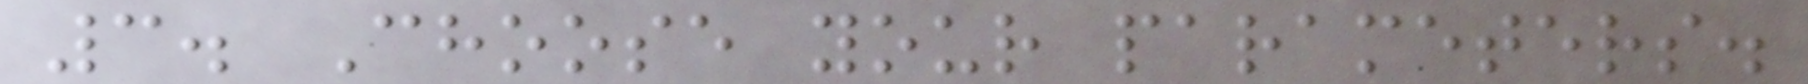3. Choose your parameters.
